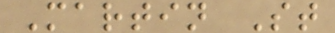Martin St
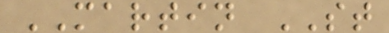MARTIN ST
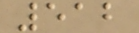512
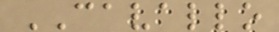CAVALLO
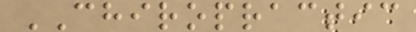CHIROPRACTIC
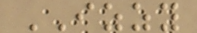IZZY
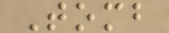Tomb
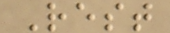Rest
